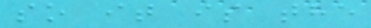so it is the
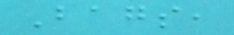Bags,
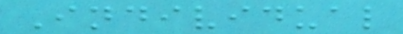Individual
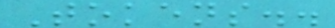Tokens..
